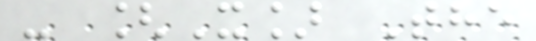- [X] The
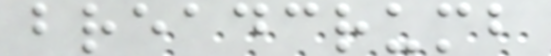breadcrumb
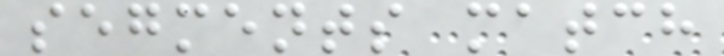segments match
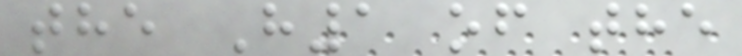the H1 of the
